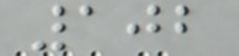102
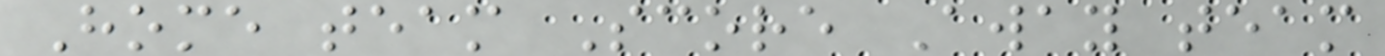Home team Score Away team
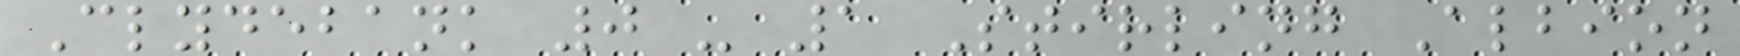Clydebank 0 - 1 Stirling Albion
